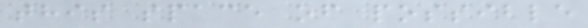this space of possible
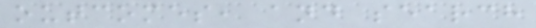outcomes, and search
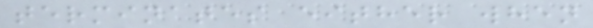terminates either when
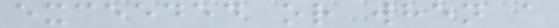exceeded or when a
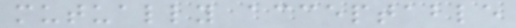mutually acceptable
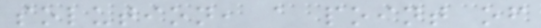solution, a point of
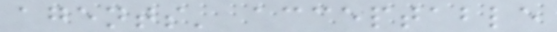agents' acceptable
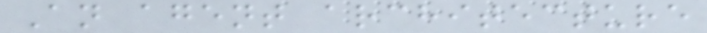An agent architecture
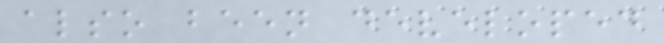also been developed
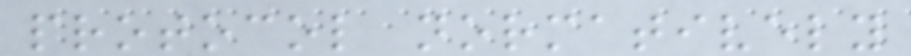protocol normatively
